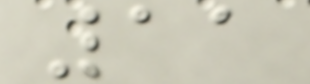11
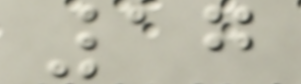17
